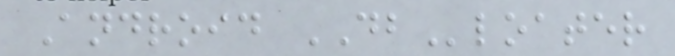Android DBloater
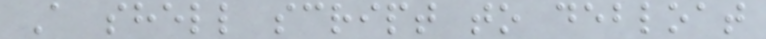A shell script to debloat
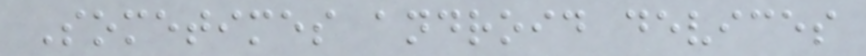Sometimes android devices
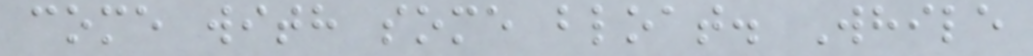come with some bloat. While
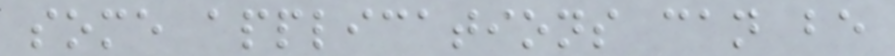some applications can be
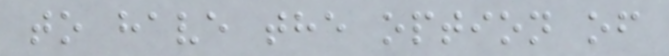to have the option of
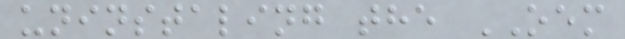uninstaling the OEM
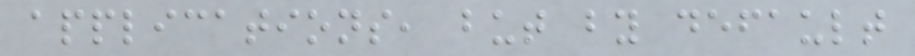applications, but by default
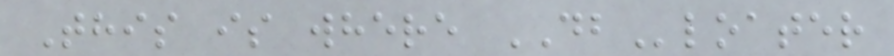This is where DBloater
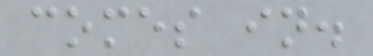comes in.
